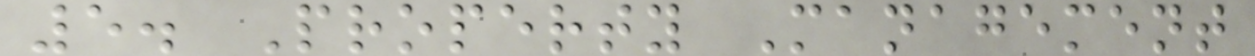5. Property Management
